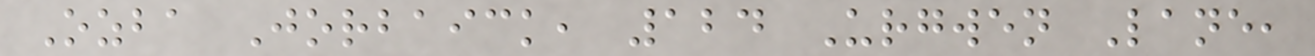Ozba Jorbaick, 124 Urgwen Lane,
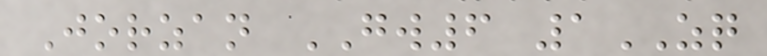Jorzan GW6 1ZQ
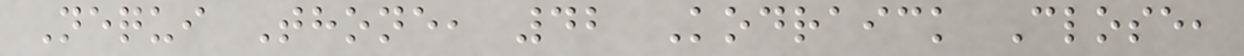Nequi Thone, 42 Kodraick Close,
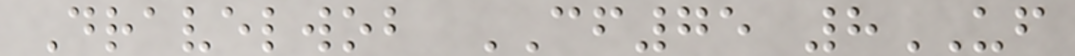Dravelwob CF75 8UF
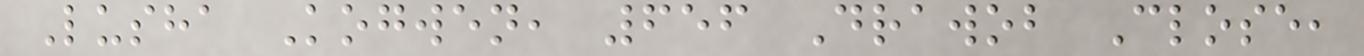Lusha Kogwen, 656 Drawob Close,
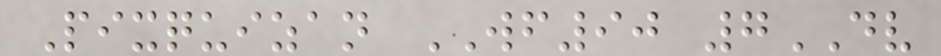Pixquizan WF90 7DV
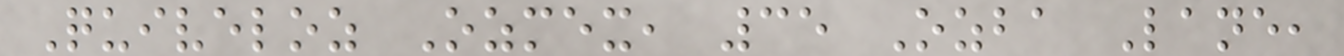Quiveloz Ozmex, 35 Ozba Lane,
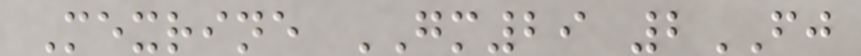Mexrine GM29 2FJ
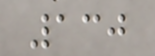130
